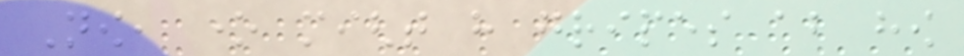Now, one might have gripes about how
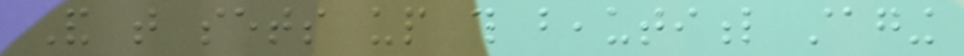And that sets up this beautiful staging
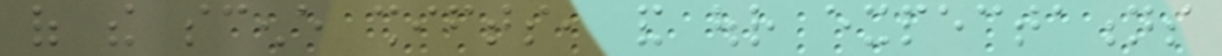of the scene shifts, and our expectations
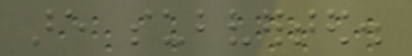are subverted.
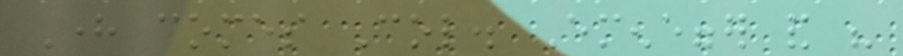Here comes Col. Emenegger and his
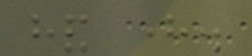hand here.
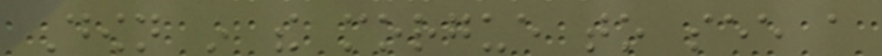Down in the morgue to see a
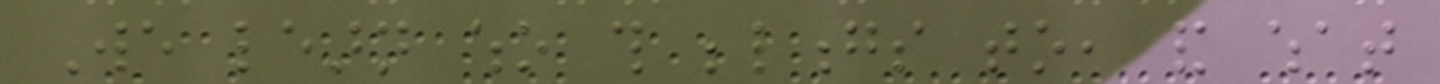We learn who this belongs to, and what
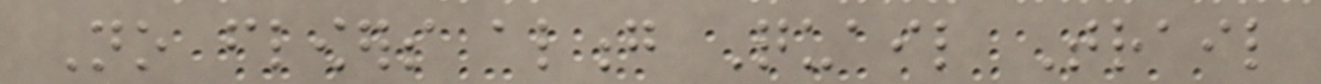No flowers along Quail Trail
